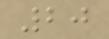20
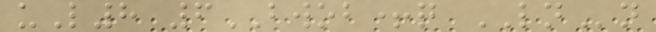uL8 6BWOB+q LNn
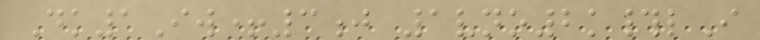Dk1Iw+3j 1vno2k#lI
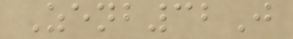Zenb32J
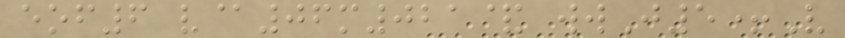eof6 v@06m021& wwJ5+V
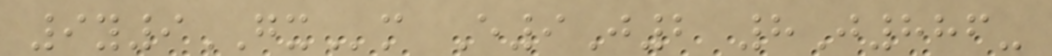9y9GXm E9J2 8J886-
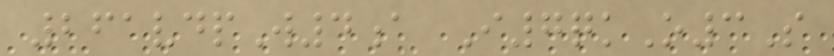261vdpW4a I7qkO3S
